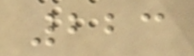223
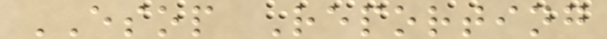ESOP Reporting
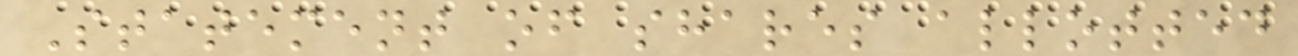Statement of shares allotted
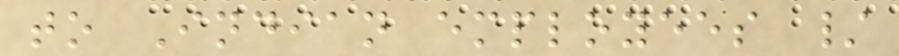to Indian employees /
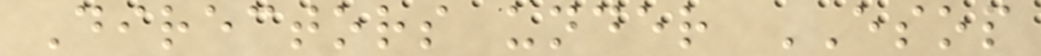Directors under ESOP
